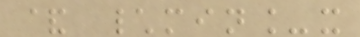& \min_x
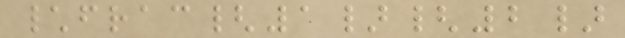\frac{1}{2}
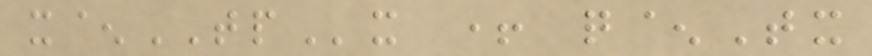x^TPx + q^Tx
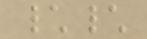\\
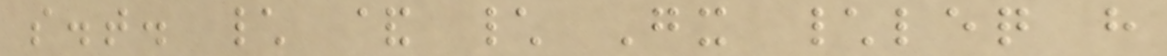s.t. \ & \ Gx \leq h
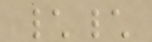\\
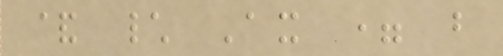& \ Ax = b
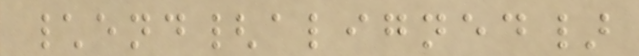\end{aligned}
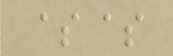$$
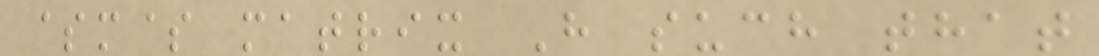$m$ matrix H such that
